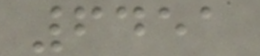6451
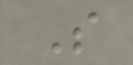S
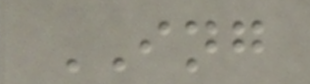ING
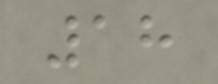18
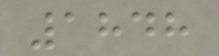1848
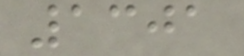1301
